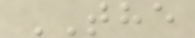THE
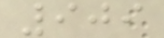909
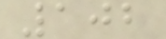102
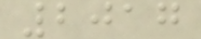2017
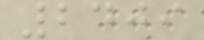2409
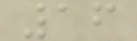16
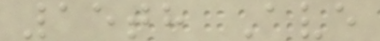15th Ave
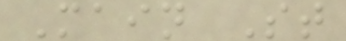Main St
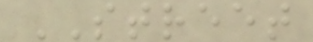STREET
